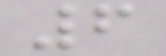6
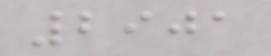2901
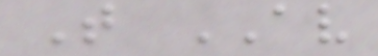T AV
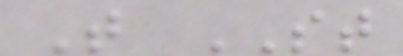T ST
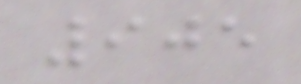905
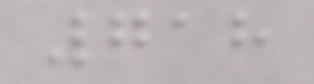718
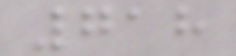718
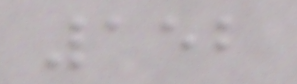152
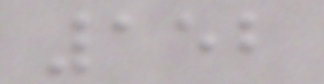152
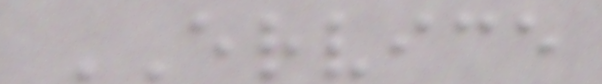ERVICE
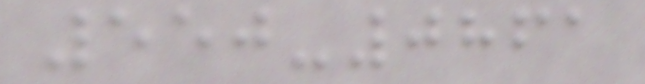550-0861
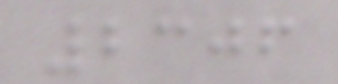2306
